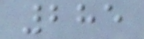285
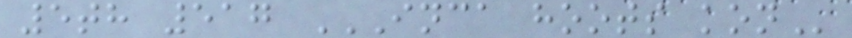5th 517 INCA HOOTS KON
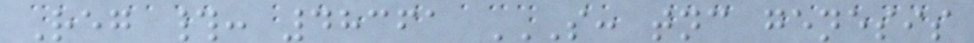Reg #: 48361 S: TNC GENESIS
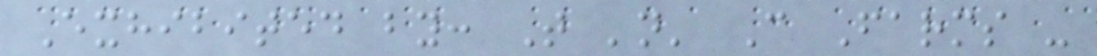Exhibited by: T 'n' C Farms -
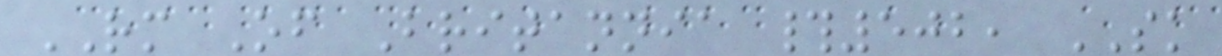RM Of Britannia #502, SK
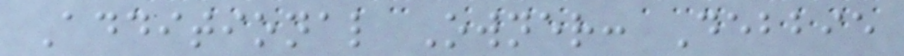Additional Owner: Debbie
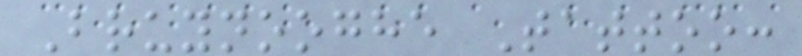Bruynooghe Tattoo:
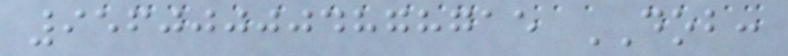956000004878715 DOB:
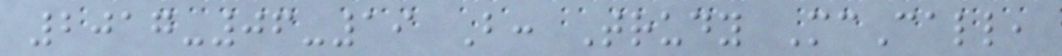2017-06-19 B: Trudy McCall,
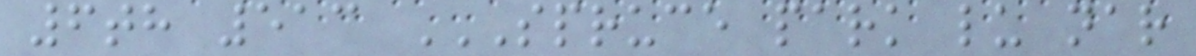6th 513 SPRUCE PARK LU NAR
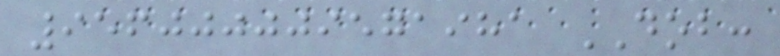956000009571981 DOB:
